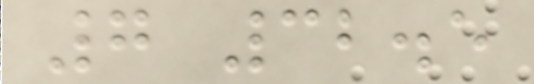7 32.5
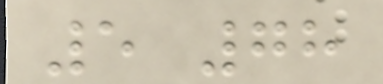5 78
